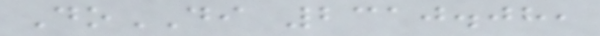DoDI 2310.08,
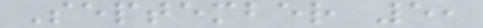September 5,
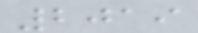2019
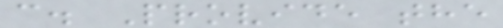c. Provide the
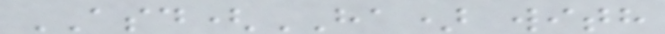ASD(HA) with
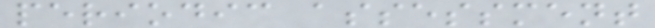periodic assessment
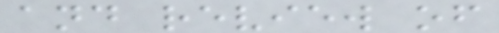and review of
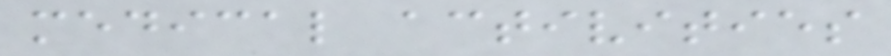medical activities
